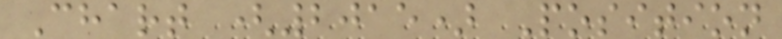Chart (2015) Position
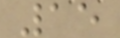15
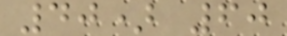40) 60
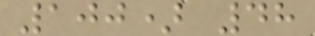100) 48
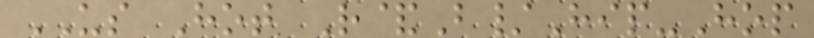US Hot R&B/Hip-Hop
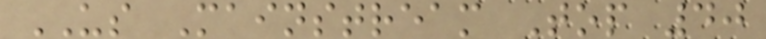US Mainstream Top 40
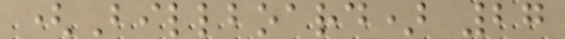(Billboard) 27
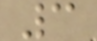3
